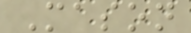Mason
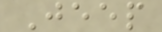Jeep
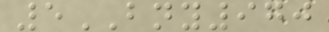5BNY970
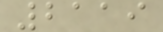2119
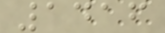1416
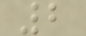2
